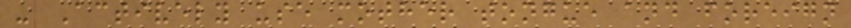- Actively use mother tongue and foreign
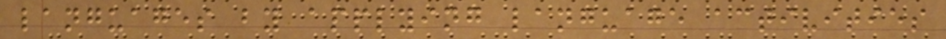languages by applying language activities
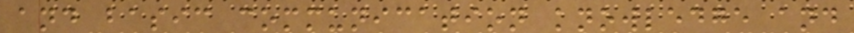and basic communication knowledge and
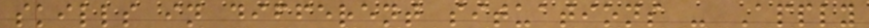skills in different situations - Apply
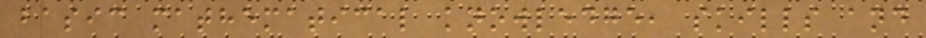basic mathematical knowledge, skills and
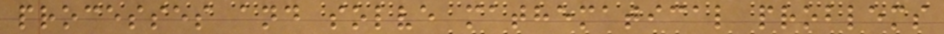processes and solve mathematical problems
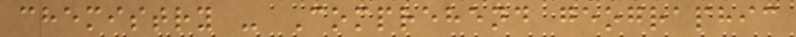chemistry - Comprehend geographic
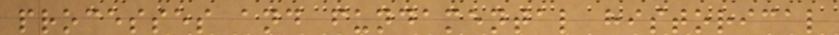processes and fundamental historical
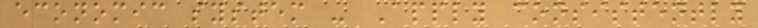economic system - Apply consistently
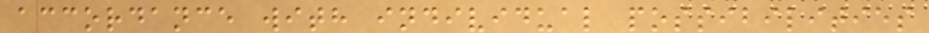accordance with individual possibilities
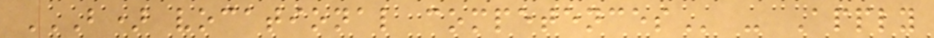B) VOCATIONAL COMPETENCES - Apply
